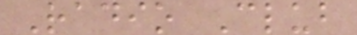Radio Club
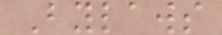Bylaws
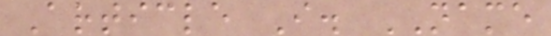Article I. NAME
